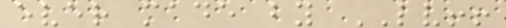ever made by LV!!
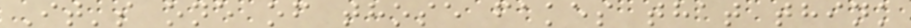It's one of those fakes that think
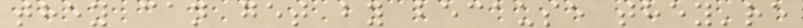they can get by because they're
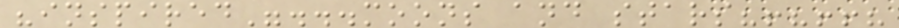"inspired"...moons and stars?!?!!?
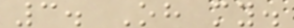3. Oh my.
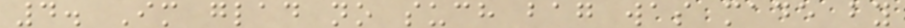4. Im glad no such bag was made by
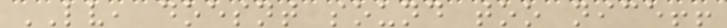LV, doesnt sound too nice!!
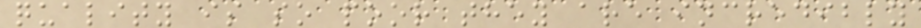quality is so poor they are incredibly
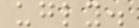ugly.
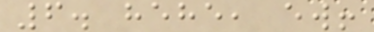6. hehe, ew!
